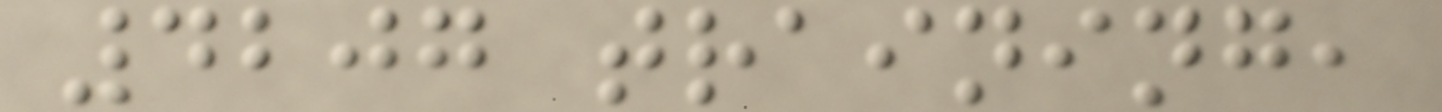4207 training,
